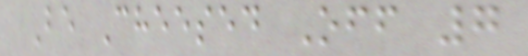Be Cheesed Off 7
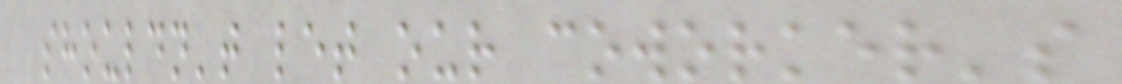shouldn't let our coworker's
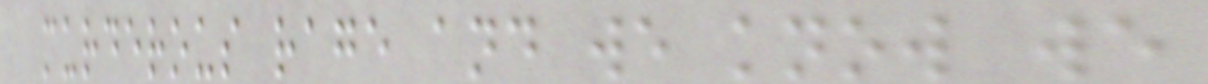murderous rage and we know we
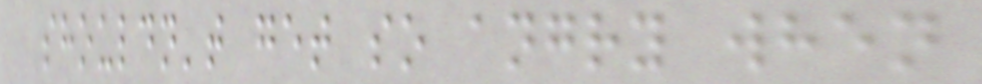shouldn't get so angry when
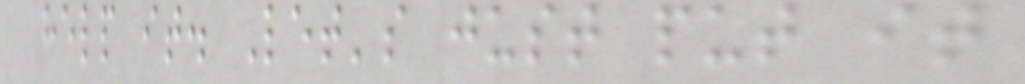help it. Let's just put it
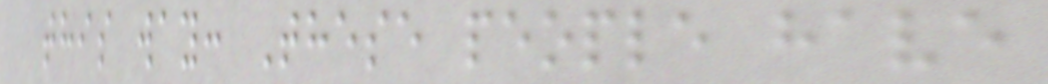this way: These people have
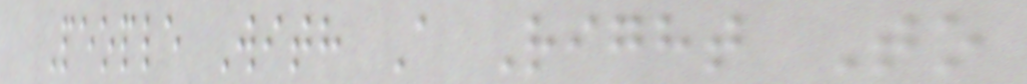People With A Right To
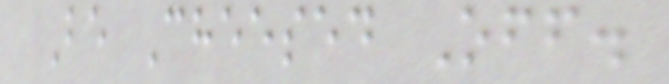Be Cheesed Off.
